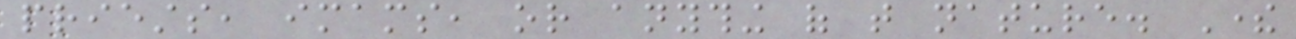priests, imams, or anything of that nature. There
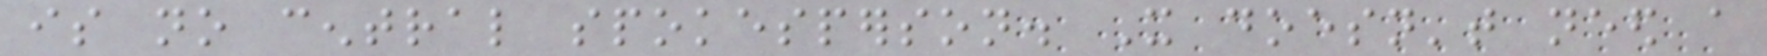is no central spokesperson. It doesn't need a
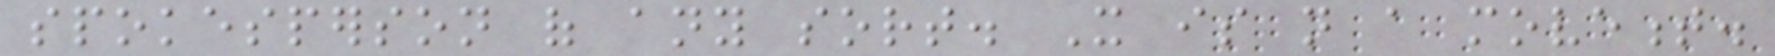spokesperson of any sort. It is not a movement.
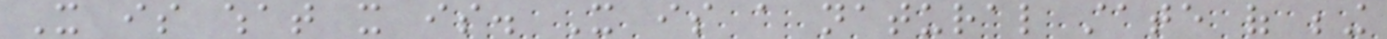It is what it is. It is a natural state of being
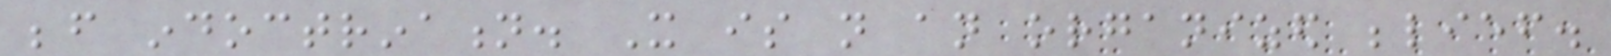before indoctrination. It is not an organized belief.
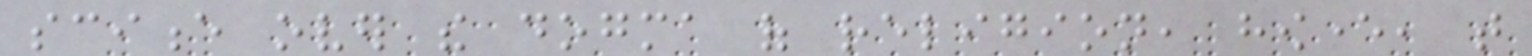science over the dogma of religion, however, that
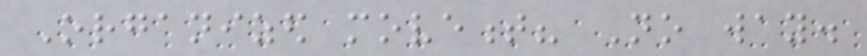Organized movement? No way.
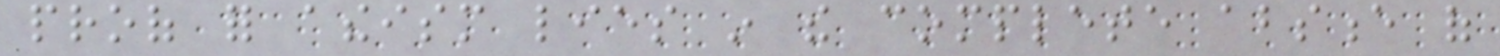proof for atheism lies in the complete absence of
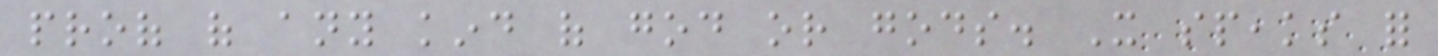proof of any kind of god or gods. It speaks for
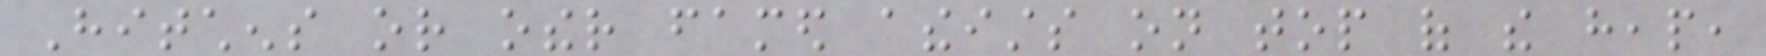Hitchens or other famed atheists on top of the heap,
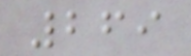269
